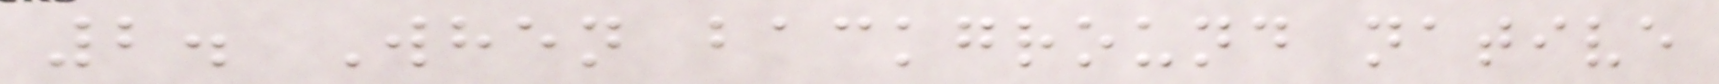2. When background native
